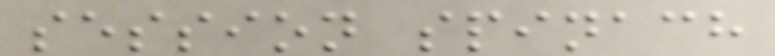session spinach
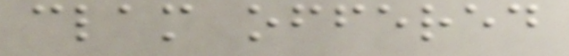clam offered
